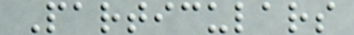Particulars
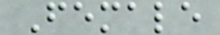Female
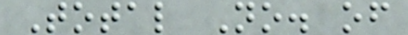Total No. of
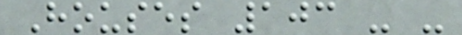Houses 103 - -
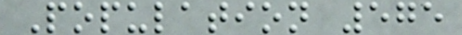Population 575
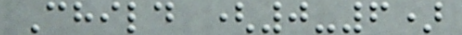Child (0-6)
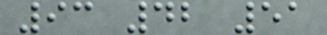93 42 51
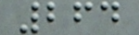264
